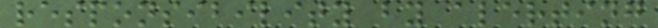responsibility by alerting
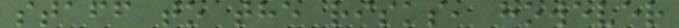staff to the risks, however
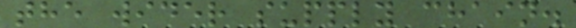the wider supply chain.
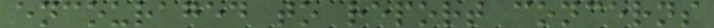encouraged to report concerns
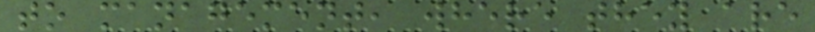to management, where they are
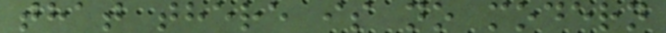that there is no modern
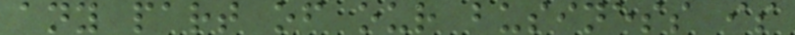any part of our business is
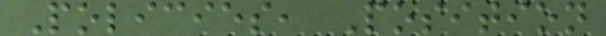Policies, Position
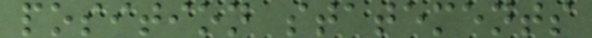position statements
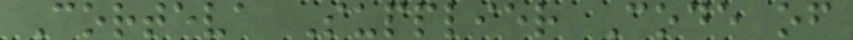Corteva Supplier Code of
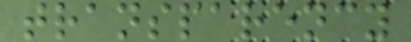transparency
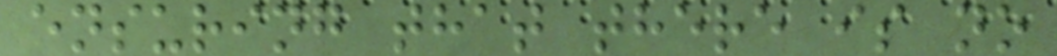ensuring that there is no
